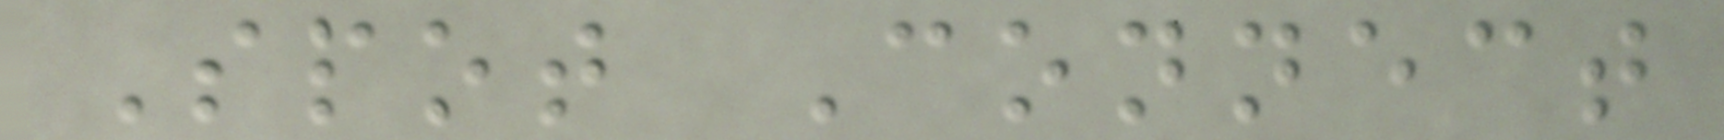Spot Connect
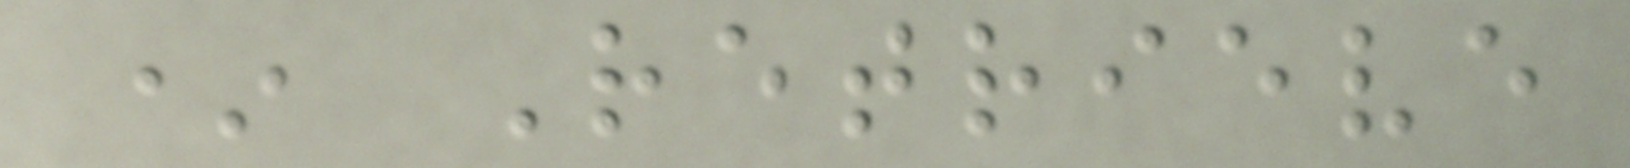* Retrieve
